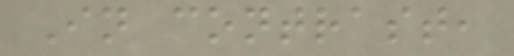In contrast,
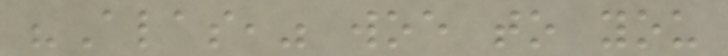"Alas," woe to you
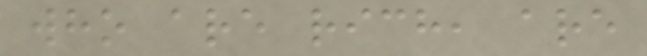who are rich, are
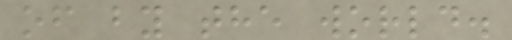of by the world.
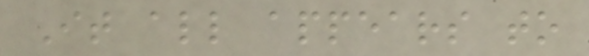It all appears to
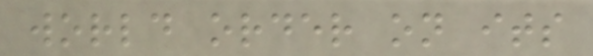world order on its
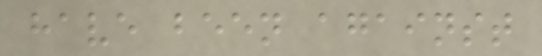have been against
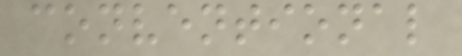conventional
